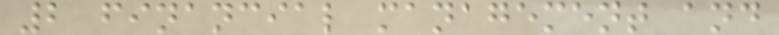2 financial management and
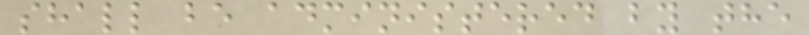shall be administered by the
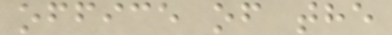office of the
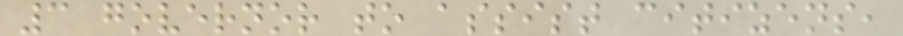3 governor to assist citizens,
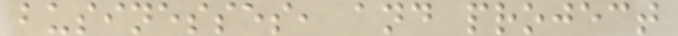businesses, and project
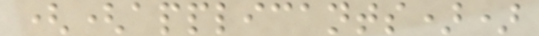((applicants))
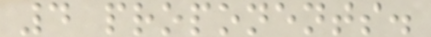4 proponents.
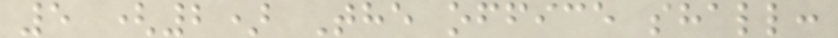5 (2) The office shall:
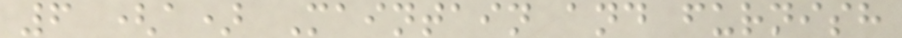6 (a) Maintain and furnish
